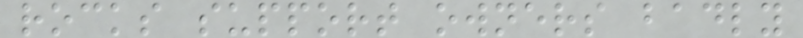rocks support owners badly
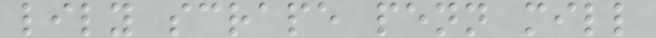lily scrape penn mill
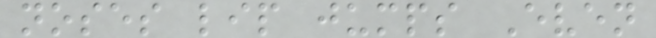noses lip jumps Even
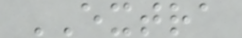EXTRA
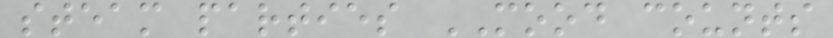steam parties MOOD counts
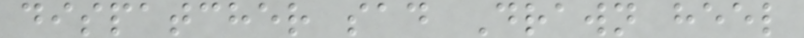dispatcher sad Drawn heel
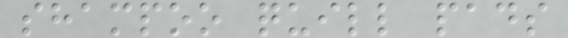shampoo quill pads
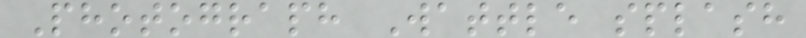Photograph Wattle splash
